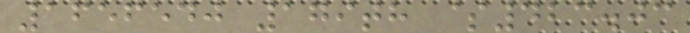1656540 179th $423.03
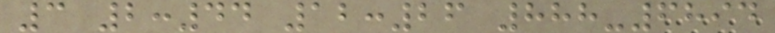3 2:44 12:26 888-6894
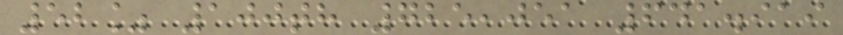52% 100th 725,051 641.919
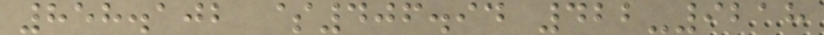858.102 $406.94 422-9218
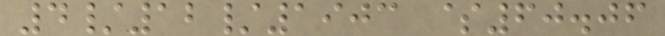4/12/1903 $60.06
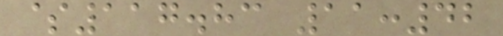$117.83 11:42
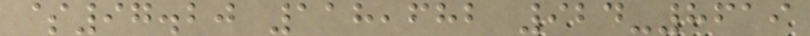$97.20 118,682 924-8619
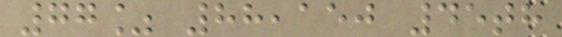77% 88,150 45th
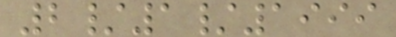2/1/1999
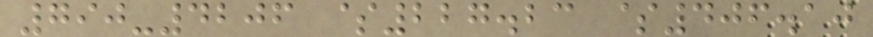790-4206 $227.23 $406.10
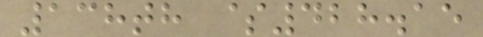138th $428.15
